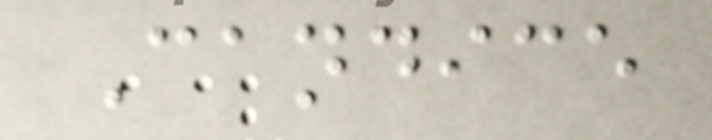Candice
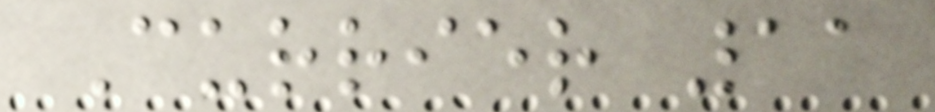Currier 11
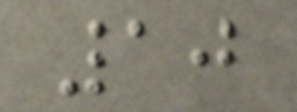10
